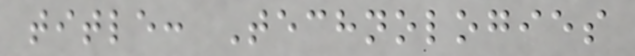title: Technologies
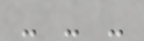- - -
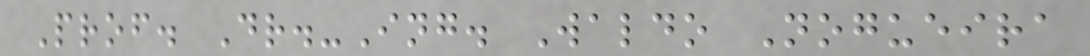Prof. Dr.-Ing. Waldo Nogueira
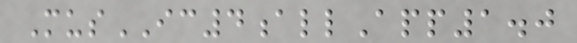MusIC4allApp1.0
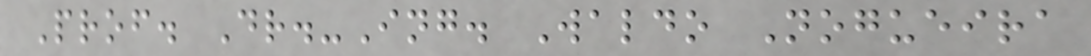Prof. Dr.-Ing. Waldo Nogueira
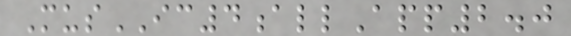MusIC4allApp2.0
